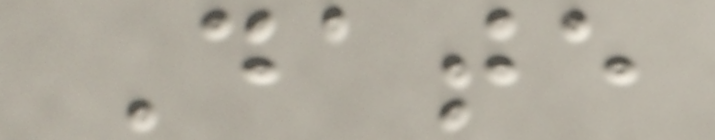Date
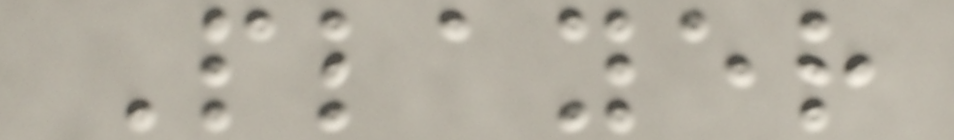Player
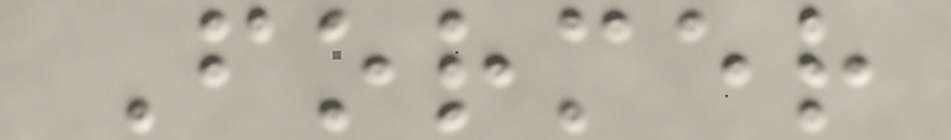Former
